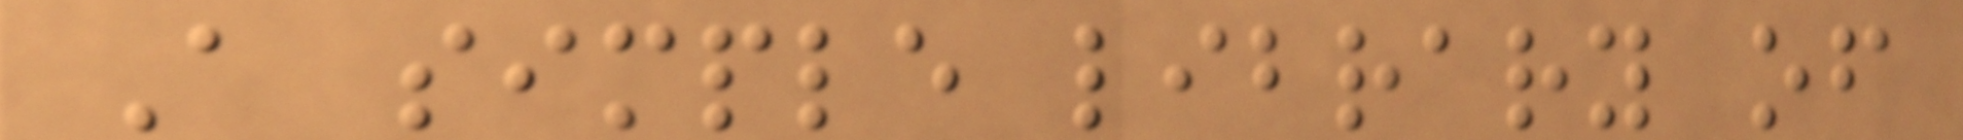A simple library of
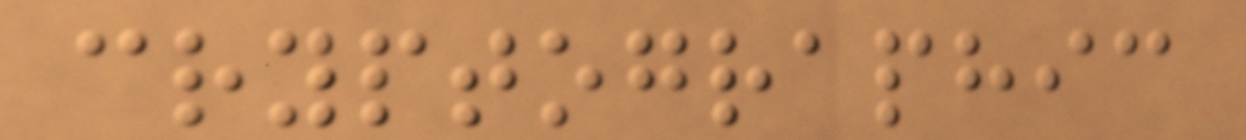cryptographic
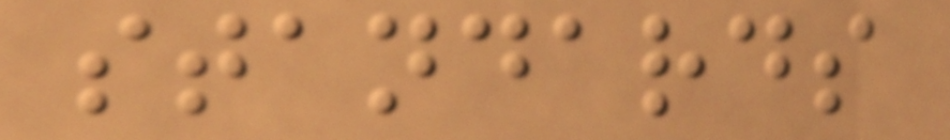standards
